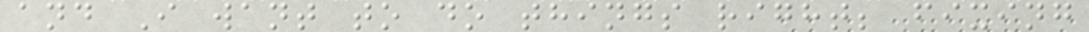and I want to do things right; fixing
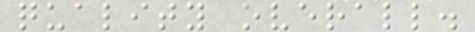quality overall.
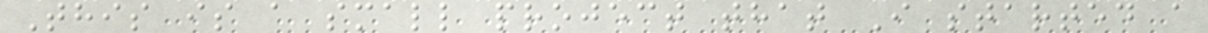This is a small project that I started a
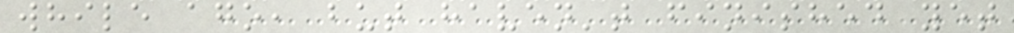while ago, but haven't finished yet
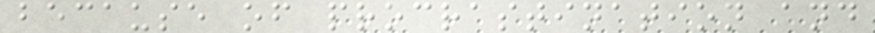because of procrastination and
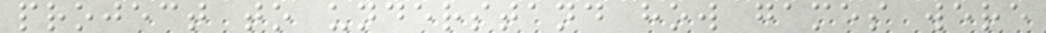project to understand how games were
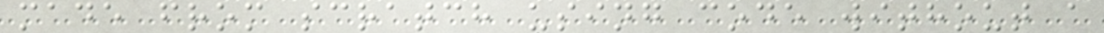made from scratch using code without a
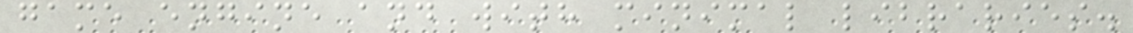game engine and with minimal libraries.
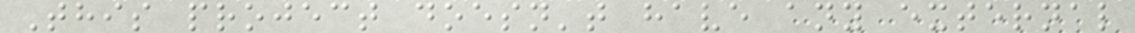This project doesn't have any external
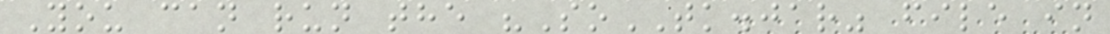You can run the "SoTK.jar" file in
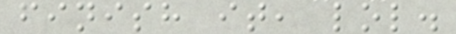finish it, lol.
